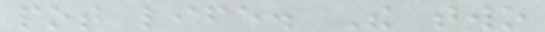pot life. The two
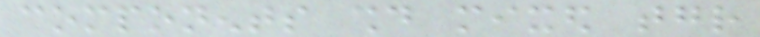components should mixed together
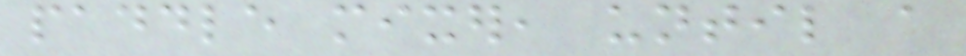paddle mixer, until a
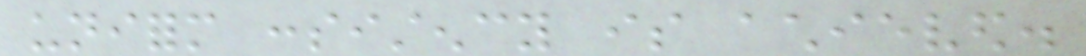uniform consistency is achieved.
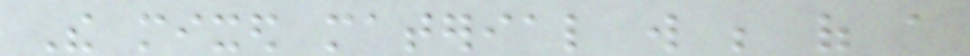The mixed material will be of a
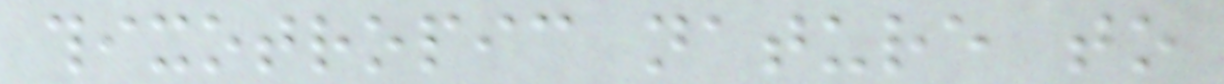thixotropic nature to
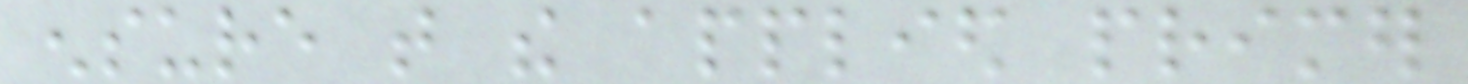ensure that the applied primer
